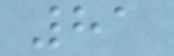81
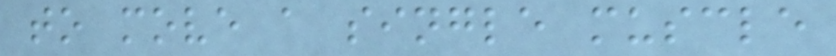to move a single muscle
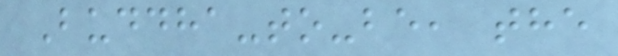Buddha-to-be, the
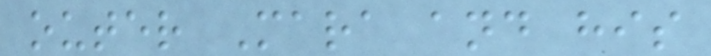outer Mara and his
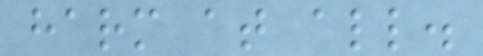harm at all.
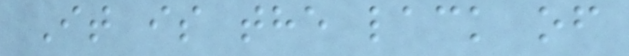It is the lack of
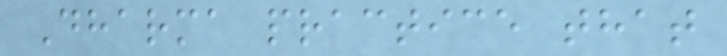Dharma practice that
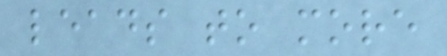leads to more
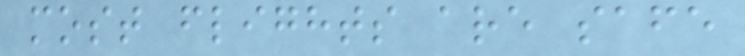most flights are safe
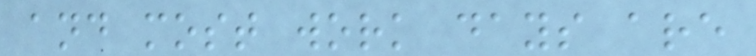and most work days are
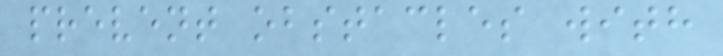prevent obstacles with
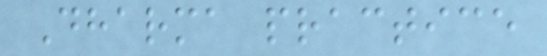Dharma practice
